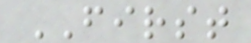FIRST
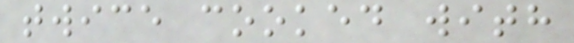twice cooked with
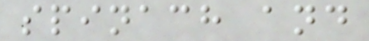spinach and
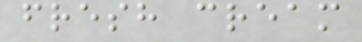fresh cream
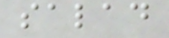salad
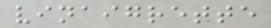vinaigrette
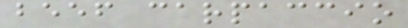beef carpaccio
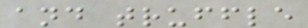and truffle
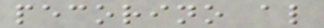pecorino al
